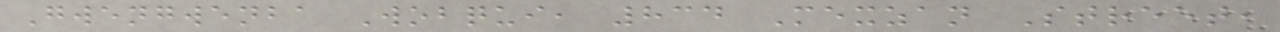Gwengwenba Wobqui, 834 Mexzan Street,
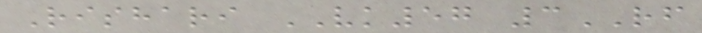Rishari VK57 3RF
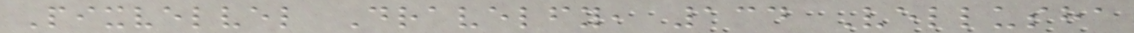Pixvelvel Dravelfy, 134 Vellusha
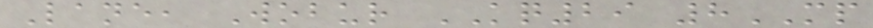Lane, Wobur KQ29 8MP
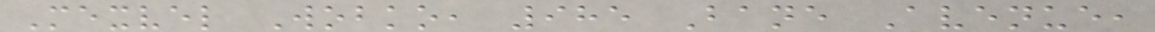Mexvel Wobko, 985 Bane Avenue,
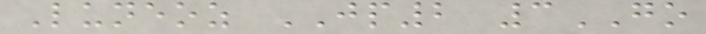Luneoz JP2 3GO
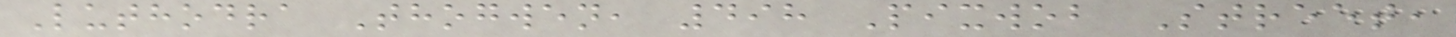Luthodra Thogwen, 498 Pixwob Street,
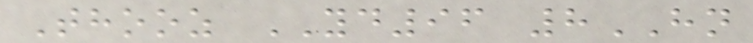Thooz YD96 8HN
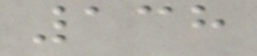138
